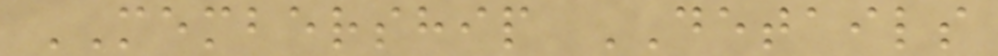MEMBERSHIP DETAILS
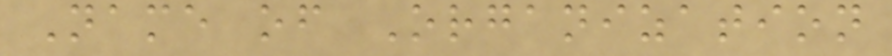Name of Organization
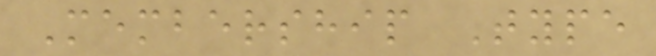Membership Type
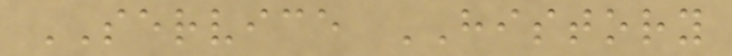SERVICE HISTORY
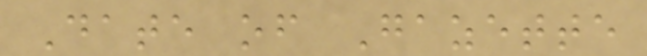Date of Gazette
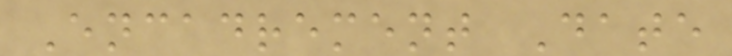Encadrement Date
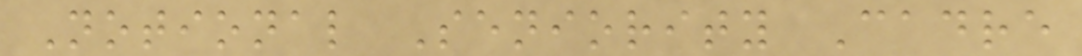Notional Seniority Cadre
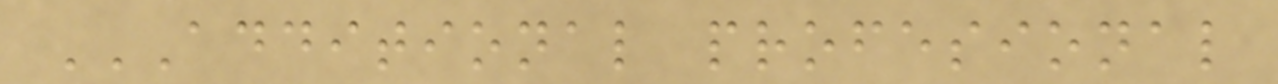ADDITIONAL PROFESIONAL
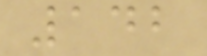142
